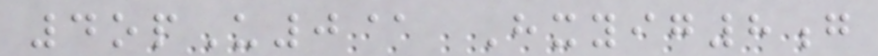4opU0@ Hxyig8g
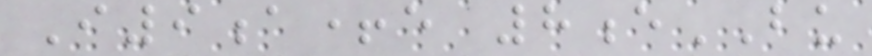I9a+e 8eBU
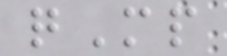qMp
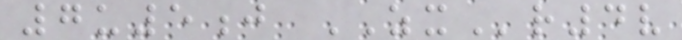7u5j ZXr4v
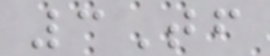3Tf
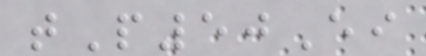tP50Ei
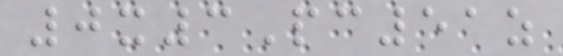0x3Pc51z
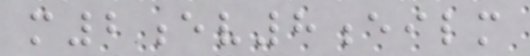m2ev8eilm
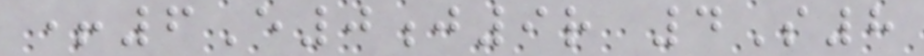+6E0j9r 4S8
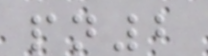pn2
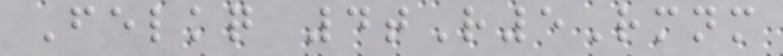Felkq 4tR5Rmnm
